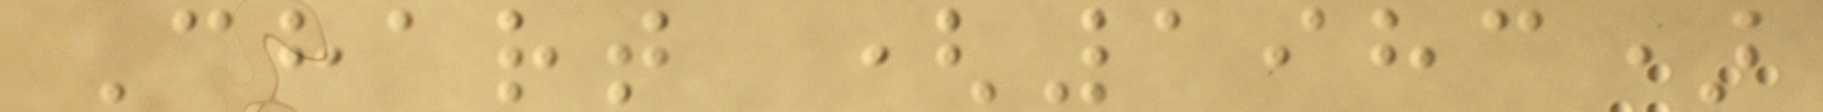Chart (1983)
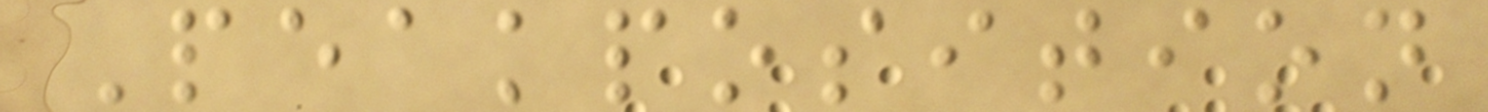Peakposition
